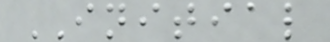INITIAL
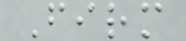Firm
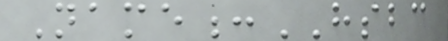Name:HSBC
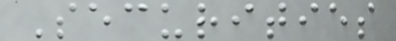Securities
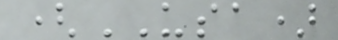(USA)
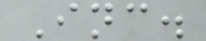Inc.
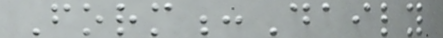Form:Daily
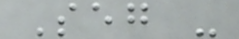Seg -
